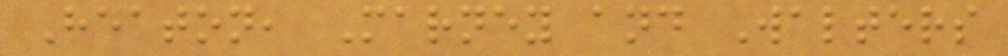Heaton, Marney and Walters
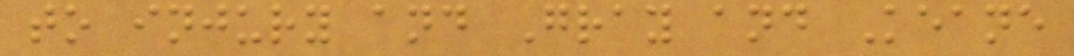to injury and Gray and Keane
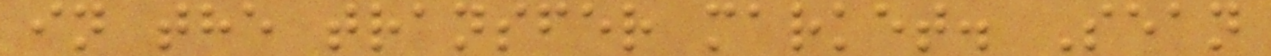in the transfer market. Sean
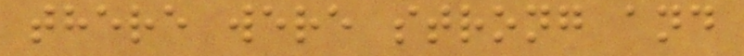there were strong and
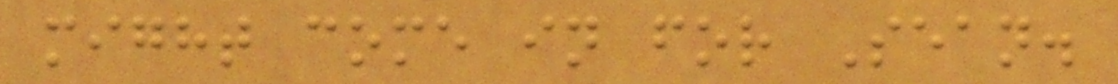might come in for Sean.
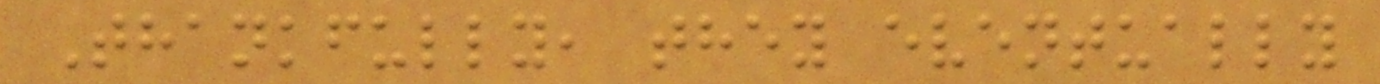Thankfully, they eventually
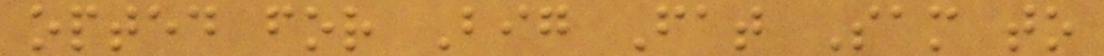opted for Big Fat Sam to
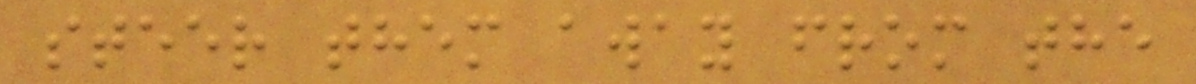steer them away from the
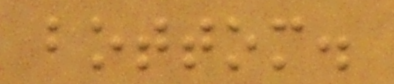bottom.
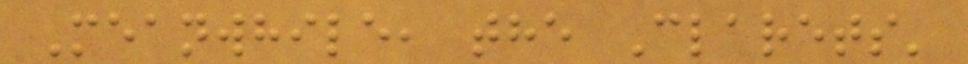Meanwhile, the Clarets'
